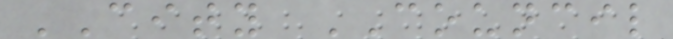CITY COUNCIL
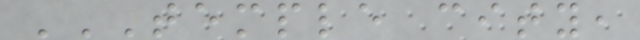TEMPLE CITY,
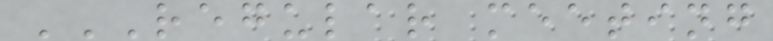REGULAR MEETING
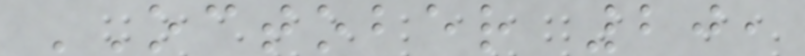OCTOBER 20,
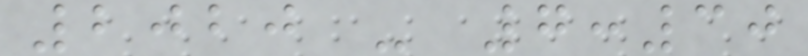2020 - 7:30
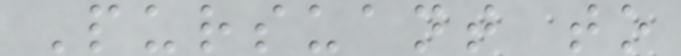Pursuant to
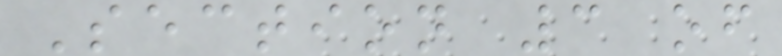Section 3 of
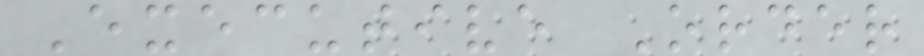Executive Order
